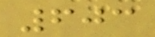603
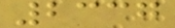2337
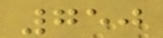750
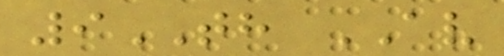9TH AV
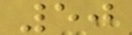50
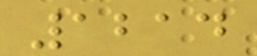1214
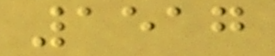1517
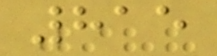815
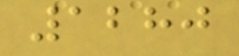1280
